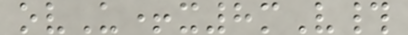ovU+x8mV#
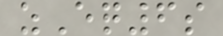zEq6s
